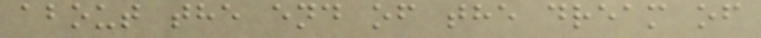about the end of the dream of
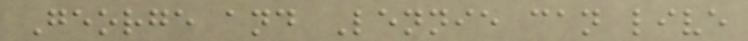George and Lennie can live
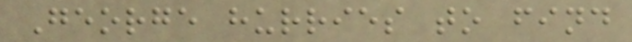George hurries to find
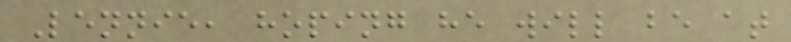Lennie, hoping he will be at
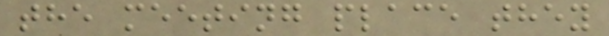the meeting place they
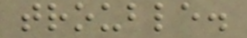trouble.
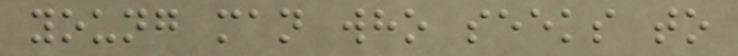young man who seeks to
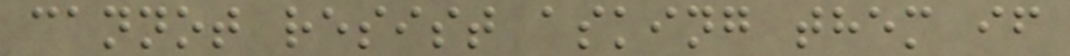cannot resist asking them if
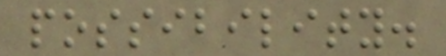possibility.
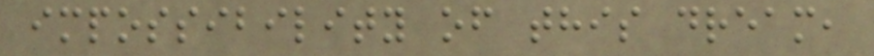impossibility of this dream,
